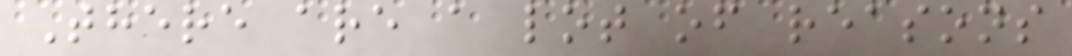There are a lot of reasons
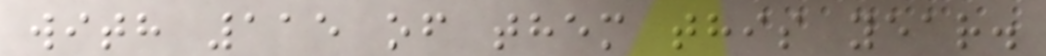with 115 of them this year.
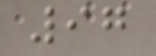97
